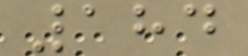184
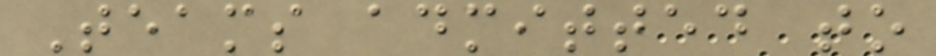Teams admitted to
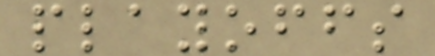playoffs
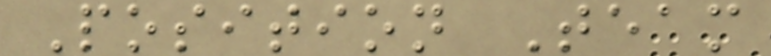Position Team
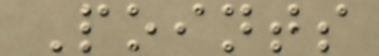Points
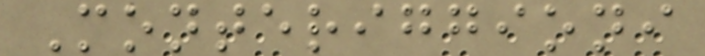Monteriggioni
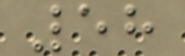58
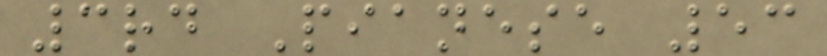3rd Pianese 53
